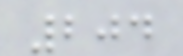204
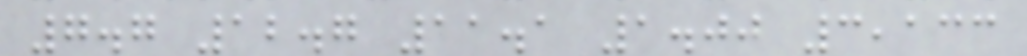7.7 12.7 11.1 1.00 3,133
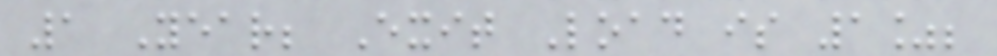1 Year; Exit Load is 1%;
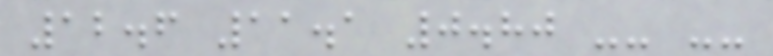12.6 11.1 0.80 -- --
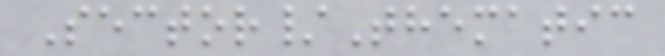Sector/Thematic
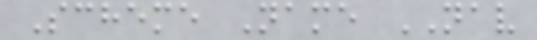Scheme Name NAV
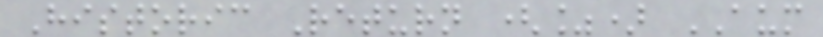Historic Return (%) AUM
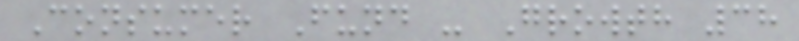Consumer Fund - Growth 38
